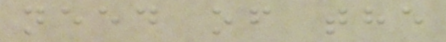need of the
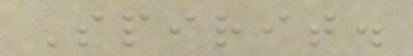Spirit.
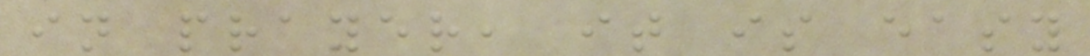in prayer, it is easy
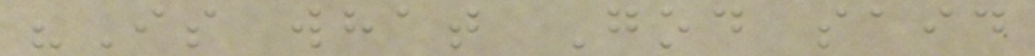"Is what God said
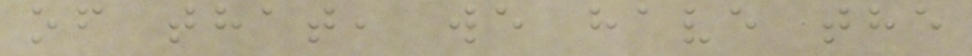of that, we have the
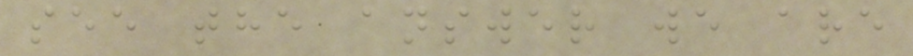see the answer we are
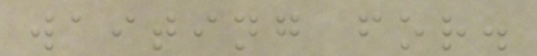waiting for.
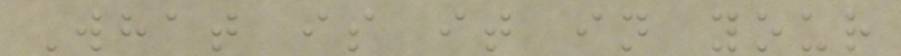What is it in your
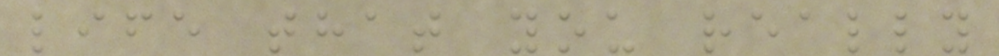life that you really
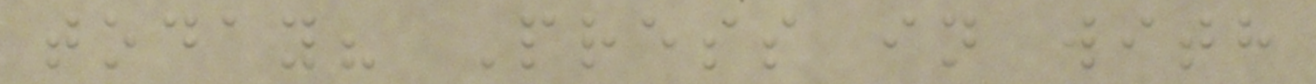today? Press in with
